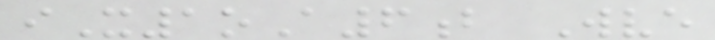iX1oA6b Wve
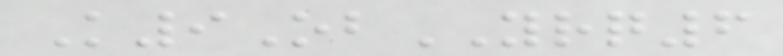K9ObYRQ6
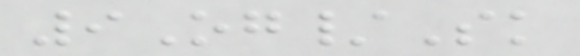9Og/Sk
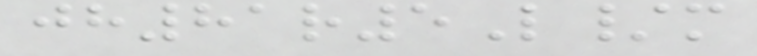jh81r5L/m
